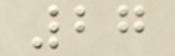27
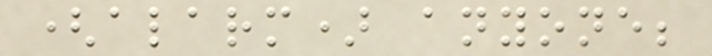(alarm) anyone;
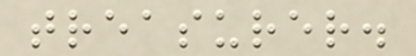treasurer.
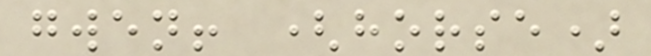gwen! (horse)
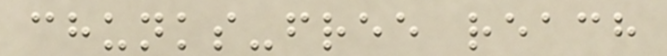chunks-free reach
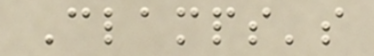Clamps's
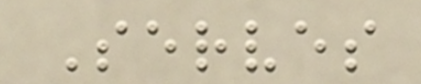Serves
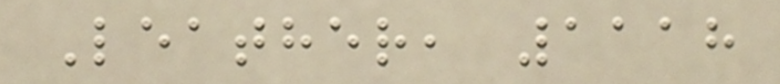Leather, 1118
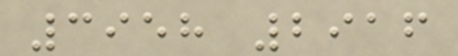3958 2916
